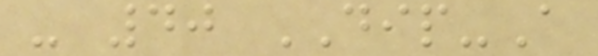- 40 DIP-A
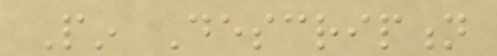Pin Description
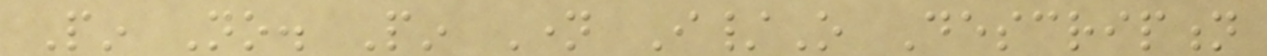Pin No. Pin Name I/O Description
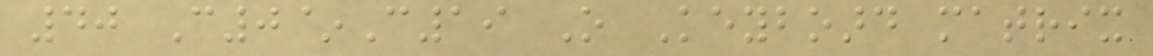40 C0~C19 O Keyboard matrix
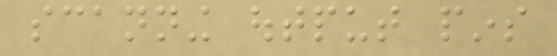scanning output pins
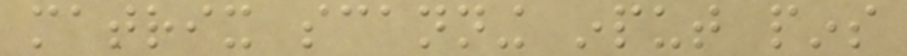matrix scanning input pins
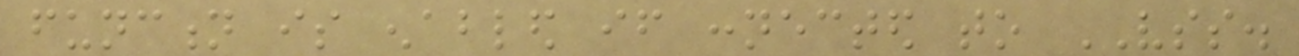function is enabled if connected to VSS.
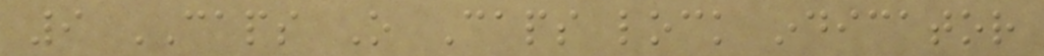9 CAPS O Caps lock indicator
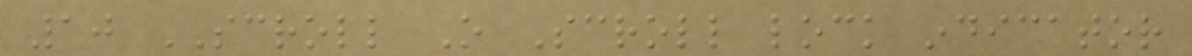10 SCROLL O Scroll lock indicator
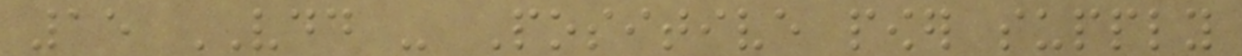15 VDD - Positive power supply
